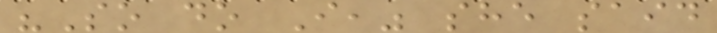"So do I," she said
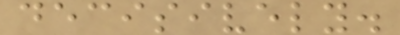decisively.
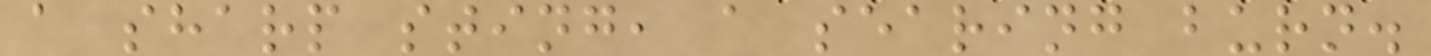a sharp sting, a searing burn.
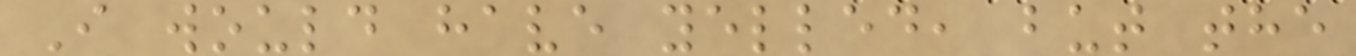I would have yelled, but the
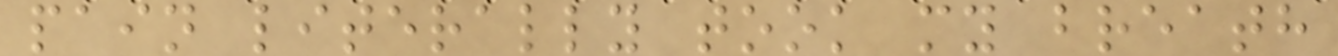pain literally took my breath
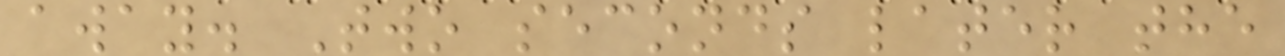away. Two seconds later the
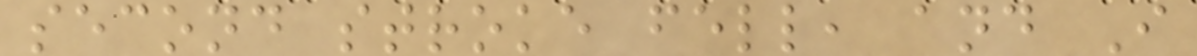second stroke fell, and I
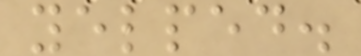yelped.
